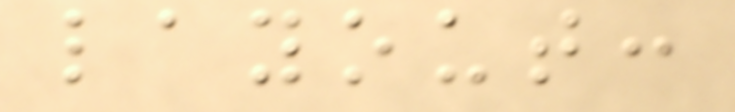layout:
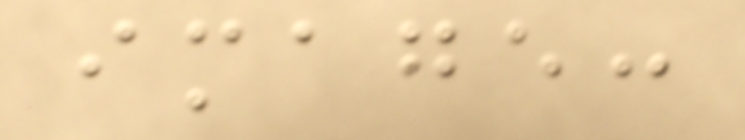image:
